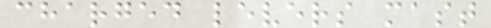charged levers mast
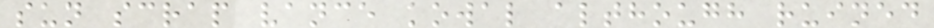sun scrap vance kowal although ruined
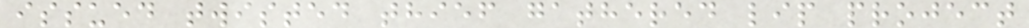issued twisted thief gathered lip project
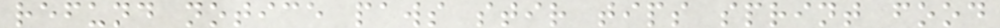refund notice paws stir tips sprint food
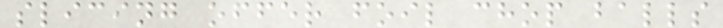slicing offer foil chop balls
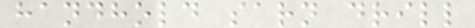handhold sarn drill
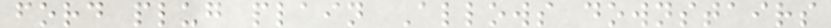ford plug plain Allows downstairs
